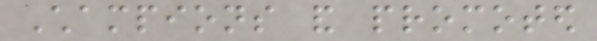Champions and promoted
